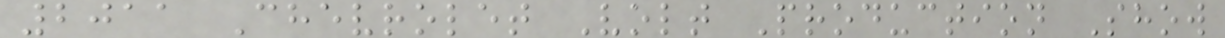2011 Chevrolet Volt Production Show
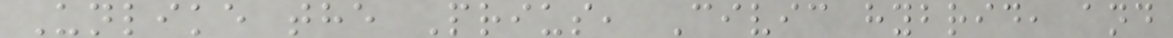Unlike the Prius, Civic hybrid, and
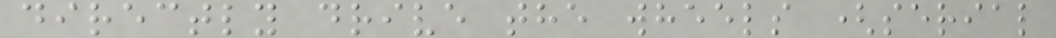directly drive the wheels (serial
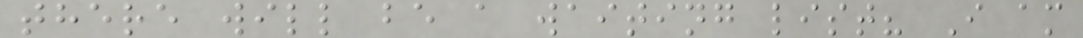there will be a waiting list? I am
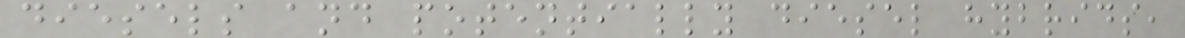diesels and potentially diesel hybrids,
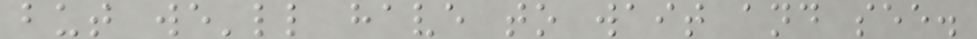but we'll have to wait and see.
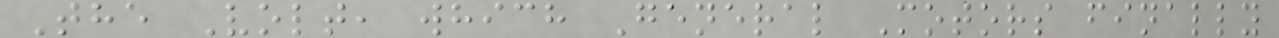The Volt, which General Motors finally
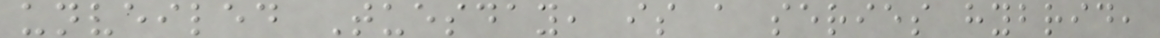unveiled Tuesday, is a series hybrid,
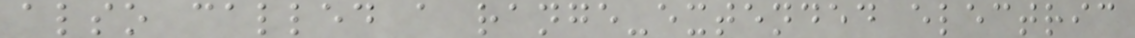also called a range-extended electric
